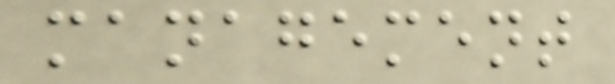management
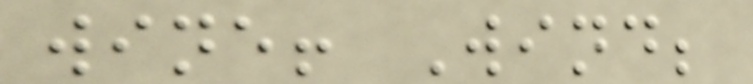wine! Wind;
